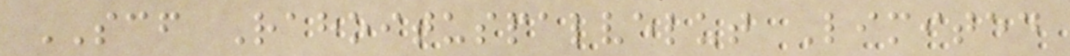SCF Rahoituspalvelut Limited
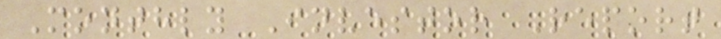Monthly Investor Report
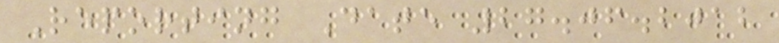Reporting Date 27.06.2012
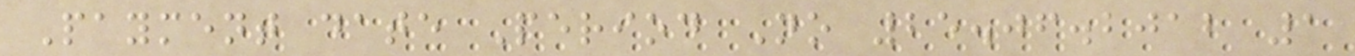Payment date Period No 25.06.2012 1
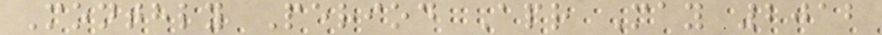Monthly Period Apr May 2012
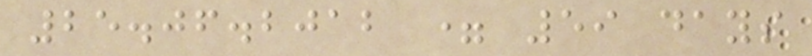25.06.2012 = 59 days
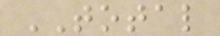TOTAL
